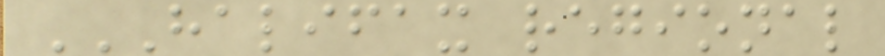HALIFAX REGIONAL
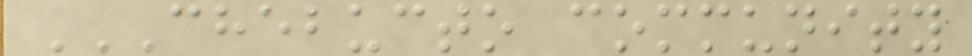CHEBUCTO COMMUNITY
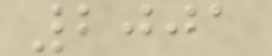2001
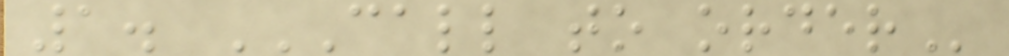1. CALL TO ORDER
